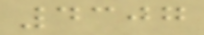4307
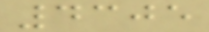4305
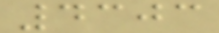4303
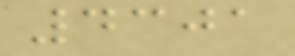4301
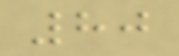80
